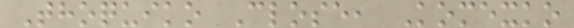Thoquiko Close, Komexko
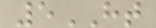5HT
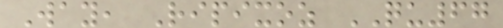Way, Ripixoz QU67
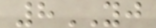8YJ
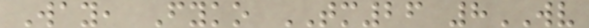Way, Fyko TM26 8WV
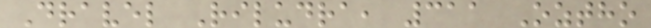Dravel Riludra, 311 Oztho
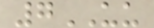7UU
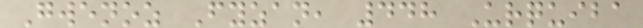Gwenoz Fyzan, 448 Urquiba
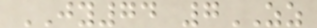JY74 7ZZ
